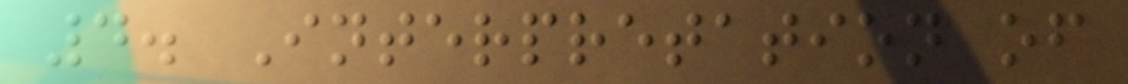4. Interpretation of
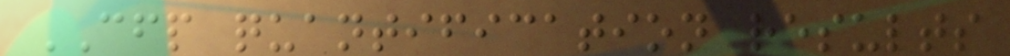CFP quantification results
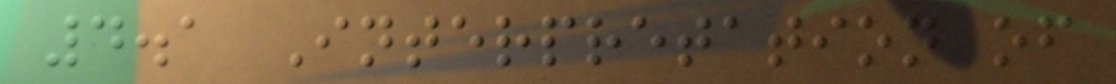4.1 Interpretation of
